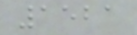1521
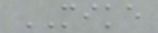MIKE
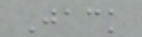Jack
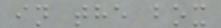in the box
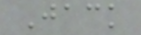Jack
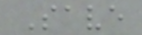Save
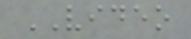VIDEO
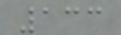133
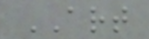ART
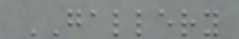GALLERY
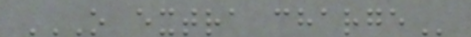O EXTRA CHARGE
